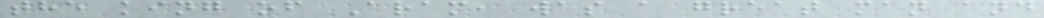the king of Aram, was a great man and
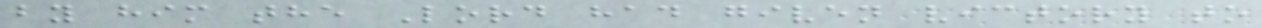by him the Lord had given victory to
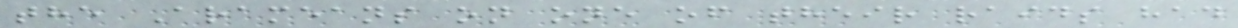the Arameans on one of their raids had
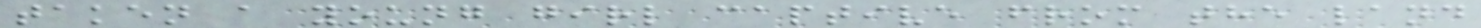taken a young girl captive from the land
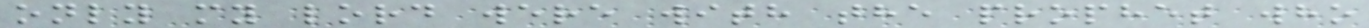only my lord were with the prophet who
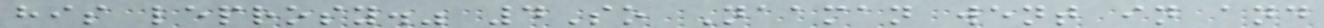his leprosy." 4So Naaman went in and
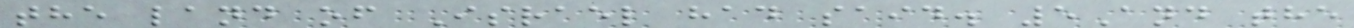the land of Israel had said. 5And the
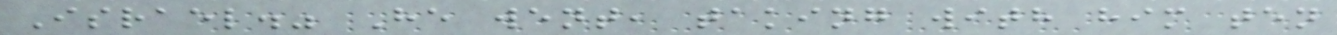Israel." He went, taking with him ten
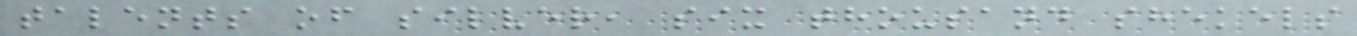talents of silver, six thousand shekels
